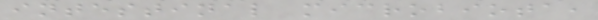intestinal microbiota,
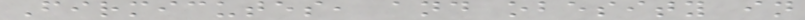Firmicutes, and obesity in
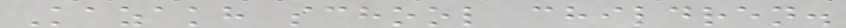Kazakh school children.
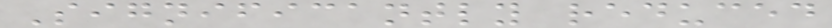Significantly reduced
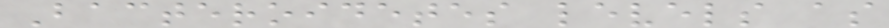Bacteroidetes levels as
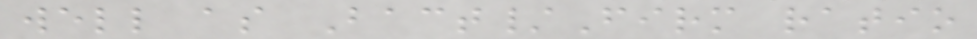well as Bact/Firm ratio
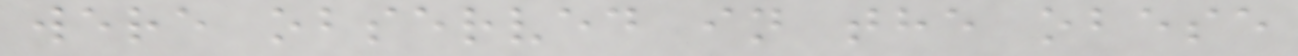were observed in the obese
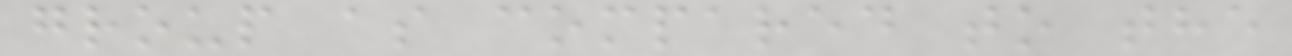group as compared to the
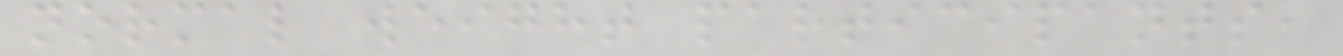normal weight participants,
